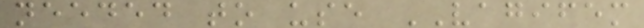needed to use VAGIFEM
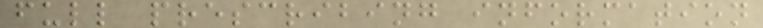full prescribing information
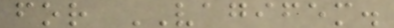for VAGIFEM.
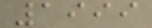1999
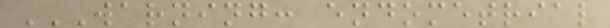WARNING: ENDOMETRIAL
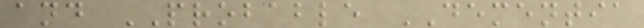and PROBABLE DEMENTIA
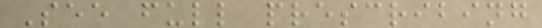See full prescribing
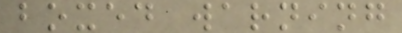boxed warning
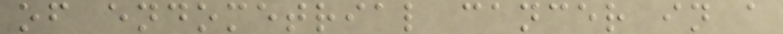of endometrial cancer in a
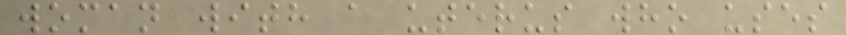woman with a uterus who uses
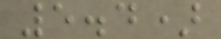5.4)
